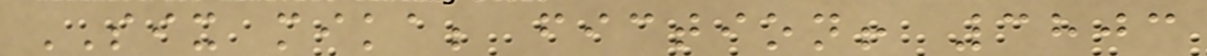SIX mika; fiction! 3803
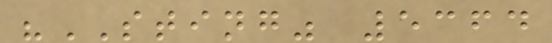"STING" 5364
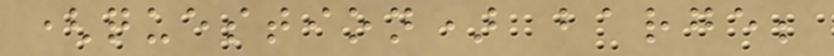(question) barge;
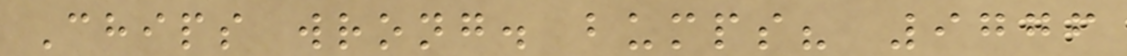Chips wrong. bumps? 9776
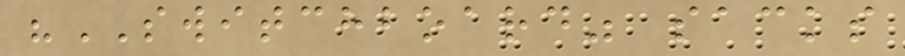"SWITCHBOARD" sacks
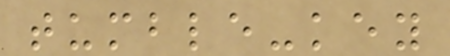tumble-key
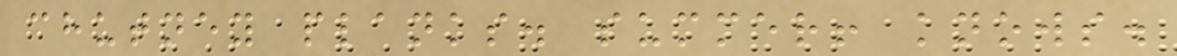chutney planks. summer! knows.
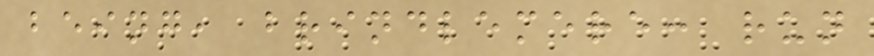being, brindlemere: run
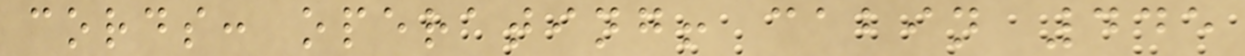cords: operating! cabin 445
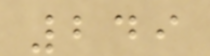249
